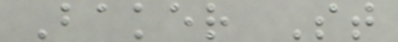Baker St
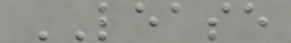LEASE
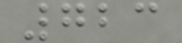723
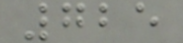725
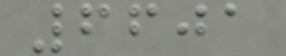6601
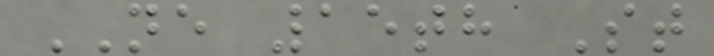NE 15th St
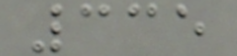335
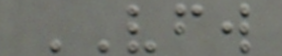VFW
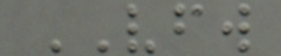VFW
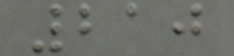210
